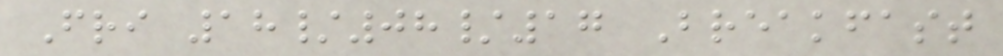Fri 18/08/17 Breakfast
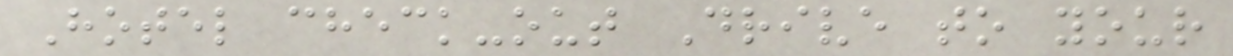Hotel check-out Drive to your
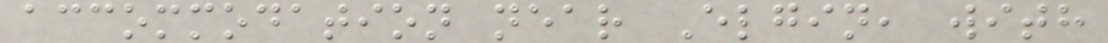accommodation near Elgin, with
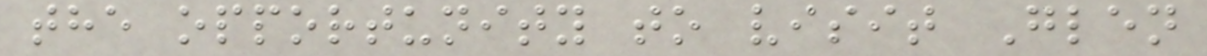the opportunity to visit Glen
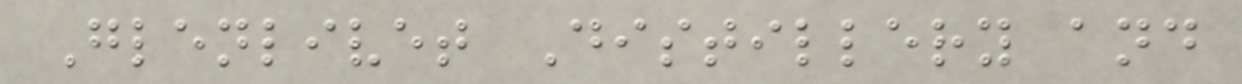Glenlivet Distillery and
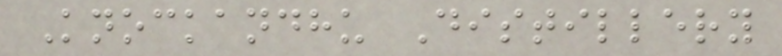Knockandhu Distillery
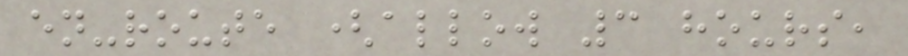en-route (allow 3 hours,
